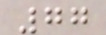77
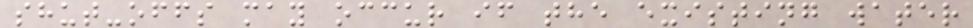shut-offs may occur if the existing water
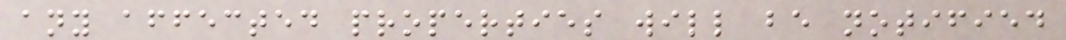any affected properties will be notified
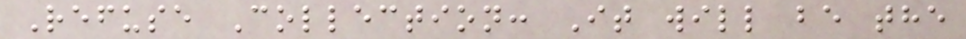Refuse Collection: It will be the
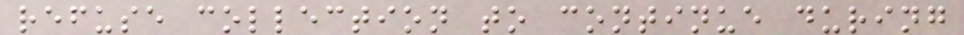refuse collection to continue during
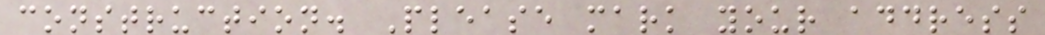construction. Please mark your address
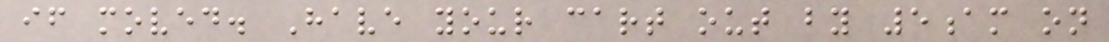if moved. Have your cart out by 5am on
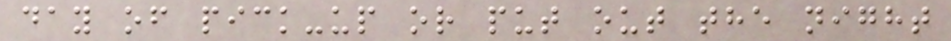day of pick-up or put out the night
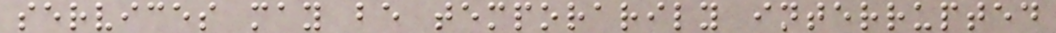services may be temporarily interrupted
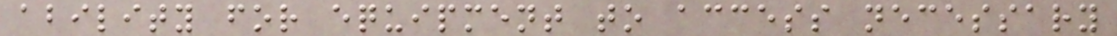ability for equipment to access necessary
